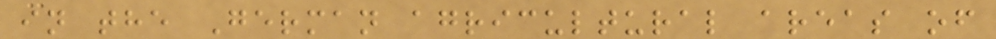in the German agricultural areas of
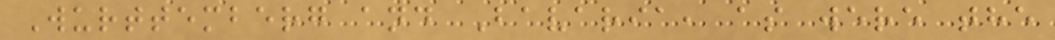Wurttemberg and Bavaria, as were the
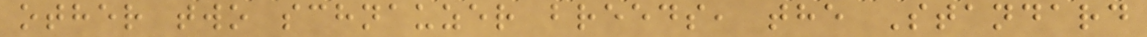other two schnauzer breeds, the Standard
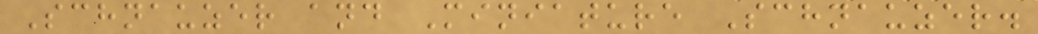Schnauzer and Miniature Schnauzer.
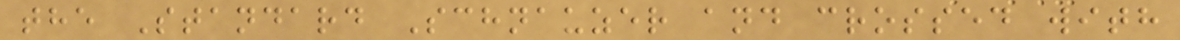the Standard Schnauzer and crossed with
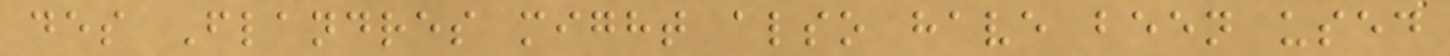des Flandres might also have been used
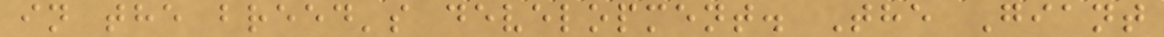in the breed's development. The Giant
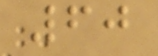60
